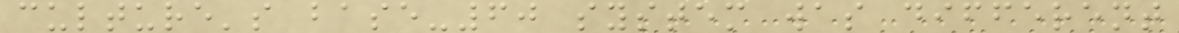culture's base-60 system was different
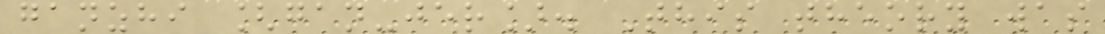ganzhi [gan-jer]. This theory was
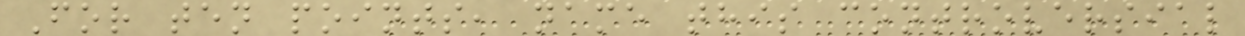For ten points, name this controversial
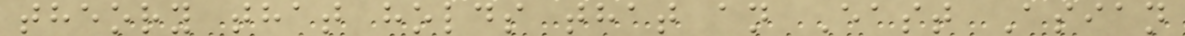theory that holds that an East Asian
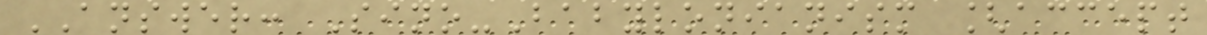ANSWER: Sino-Babylonianism [accept
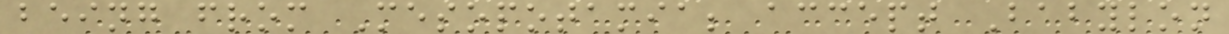being from Mesopotamia; accept Babylon
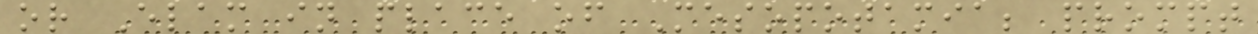or Elam in place of Mesopotamia; prompt
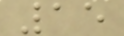15
